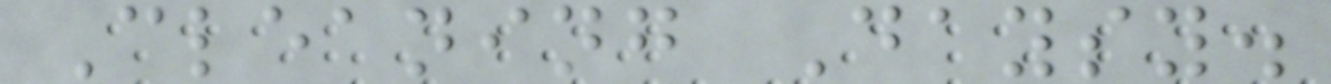Cleaning Daysy.
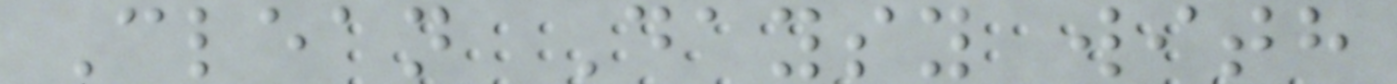Clean Daysy with
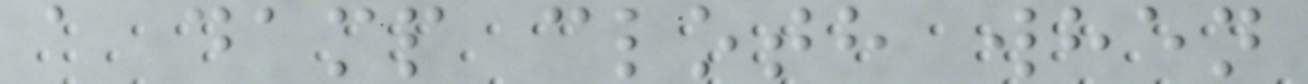a damp cloth when
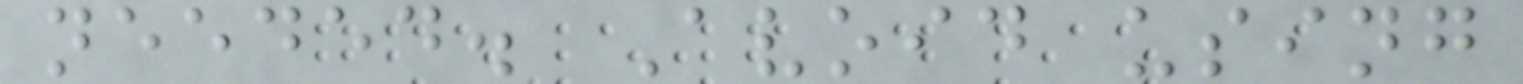needed. Avoid using
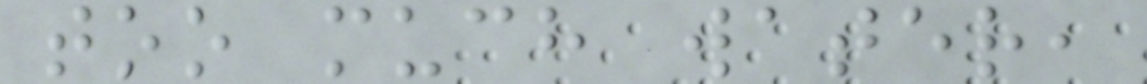too much water,
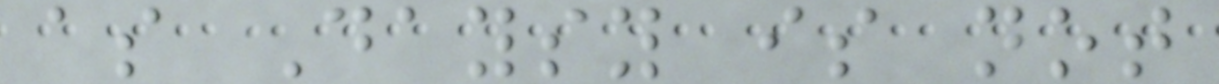as Daysy is not
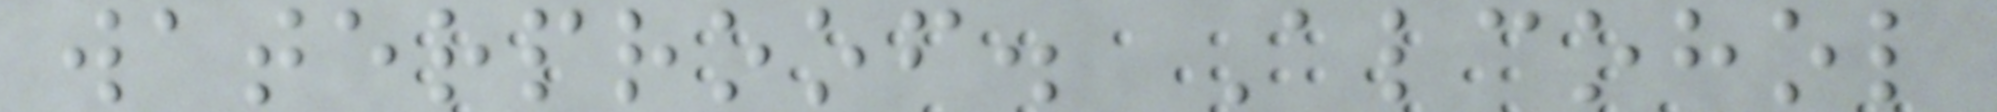waterproof. Alcohol
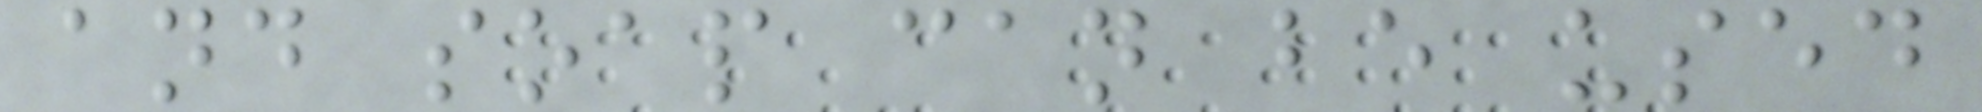and soap can be used
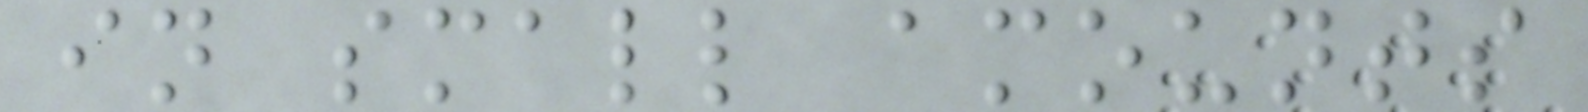in small amounts
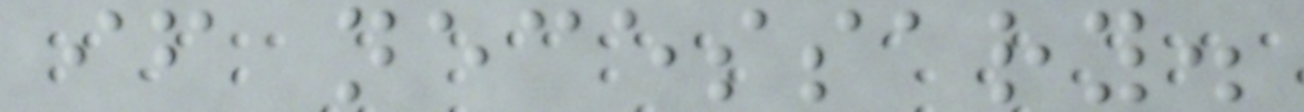if necessary.
